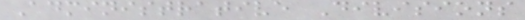Administrative Divisions
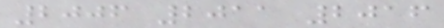2006 2011 2016
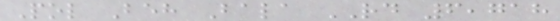Pol Beh Bala RD 6,718
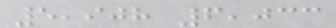5,908 6,033
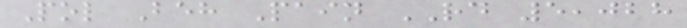Pol Beh Pain RD 5,028
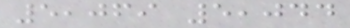5,069 5,044
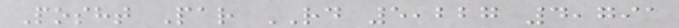Posht Par RD 5,227 4,791
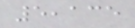5,135
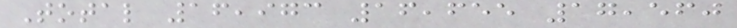Total 16,973 16,655 17,560
